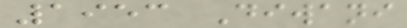1953 Diwani
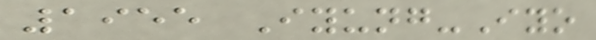1955 Iyung-Iyo
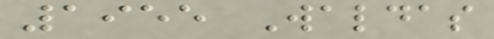1955 Waldas
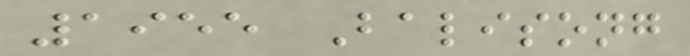1955 Balisong
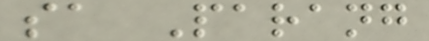sa Parang
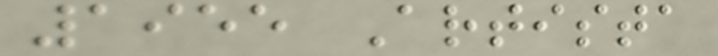1955 Artista
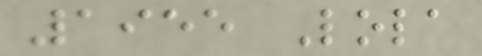1955 Lola
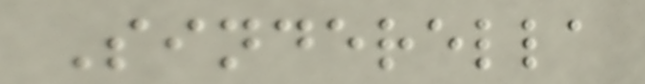Sinderella
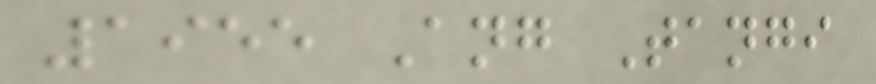1955 Ang Tangi
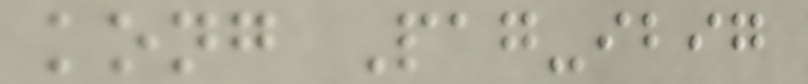kong Pag-ibig
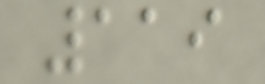119
